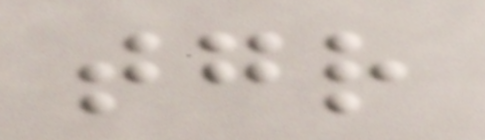together
